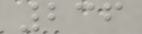236
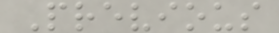Previous
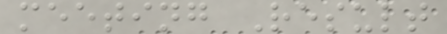meeting Result
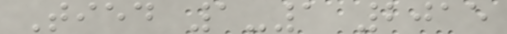Tied 1-1 2015
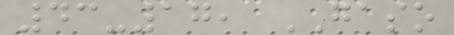43-17, GASO
